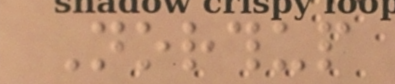Northup
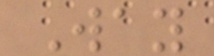Way
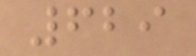629
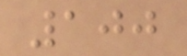100
